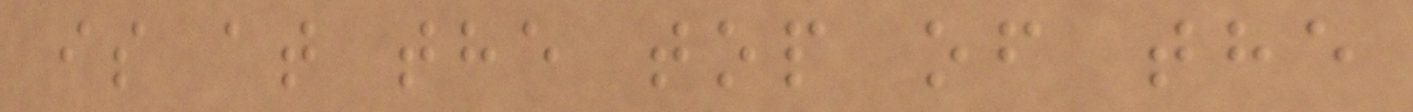is at the top of the
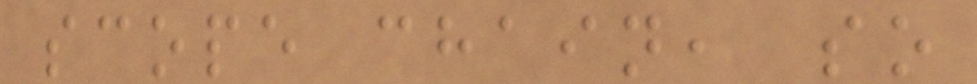scope chain, so
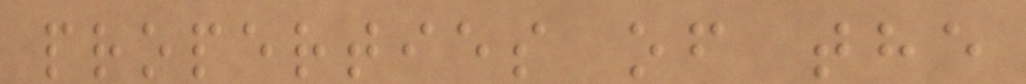properties of the
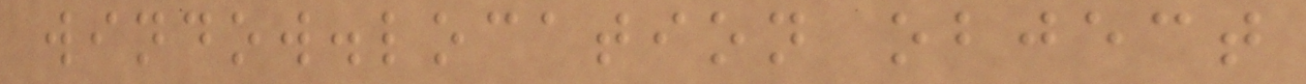window.location object
